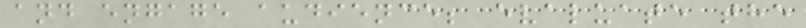and engage audience; evaluate the
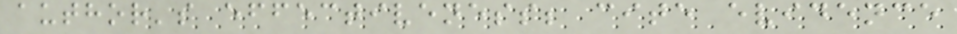author's effectiveness; cite evidence
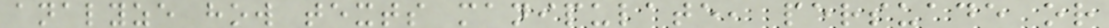analyze how texts manipulate, persuade or
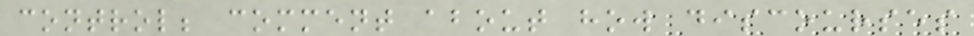control; comment about how discourses
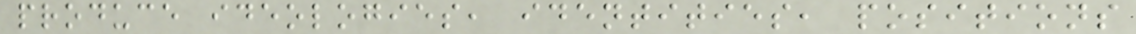produce ideologies, identities, positions
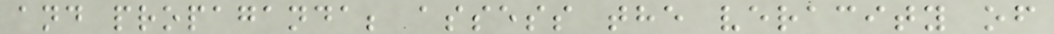and propaganda; assess the veracity of
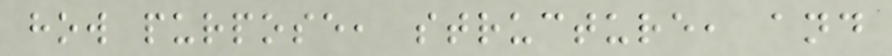how purpose, structure, and
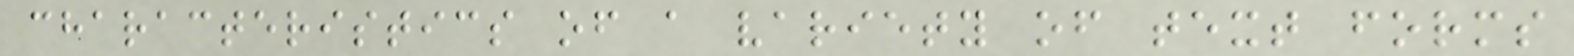characteristics of a variety of text forms
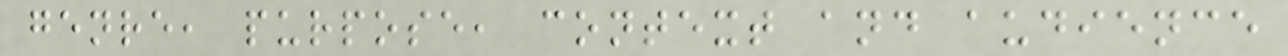genre, purpose, context and audience
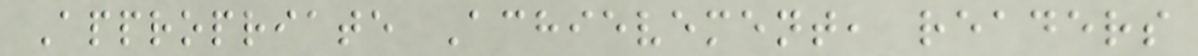Appropriate Achievement, readers
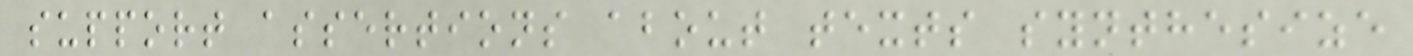support assertions about texts synthesize
